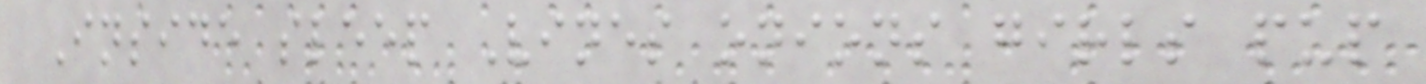Inside sleep Vines onions girls pup
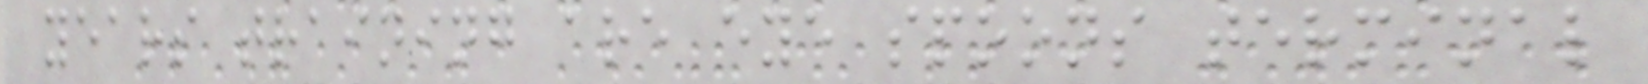years training are eye spoons terminal
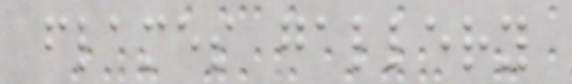flames gallery
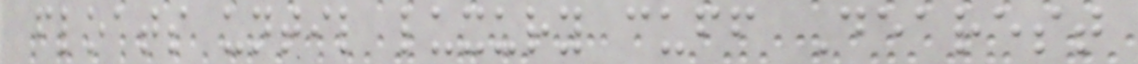floats until luxury cuff Dearest
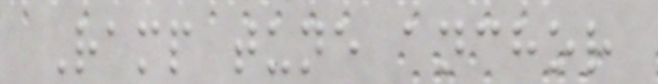Ramp tune anchor
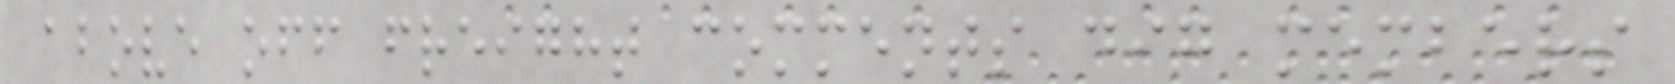above off freight comments dig members
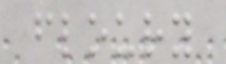floury
